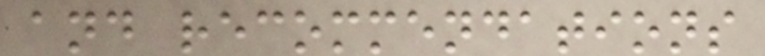and recommendations
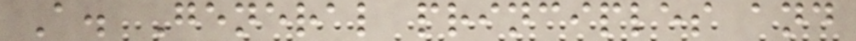A. General principles and
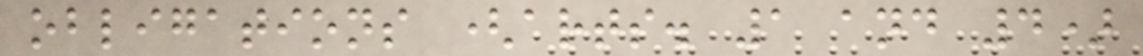obligations (arts. 1 and 4)
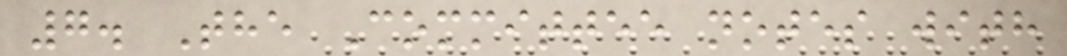7. The Committee notes with
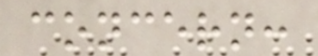concern:
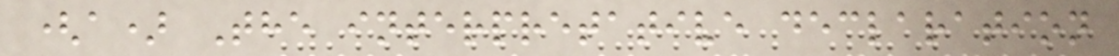(a) The interpretative declaration
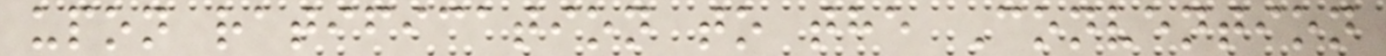upon ratification to the Convention
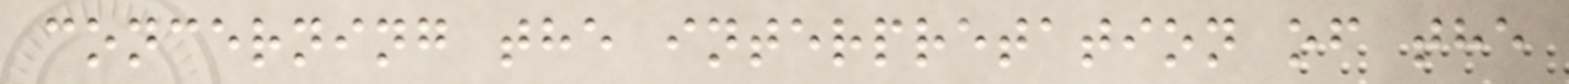concerning the interpretation of the
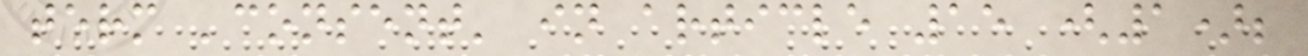term 'consent' in article 15 (1);
